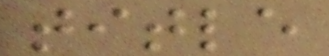title
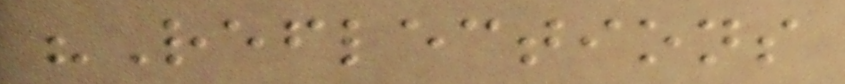"Reflections
